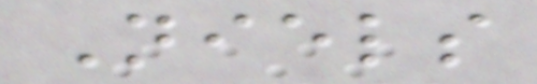Niels
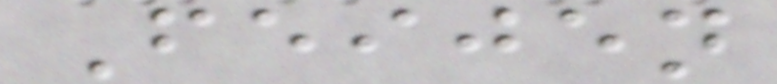Feijen
